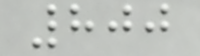800
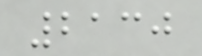2130
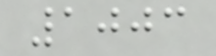1003
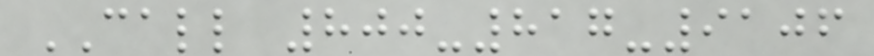CALL 800-817-9106
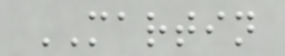MARTIN
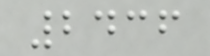2436
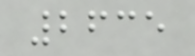2635
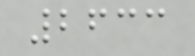2633
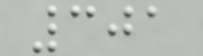301
